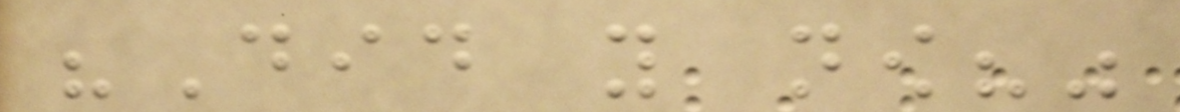"Did you now?"
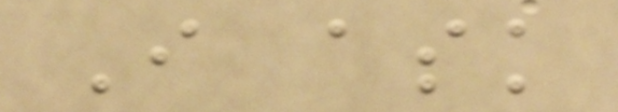I ask
